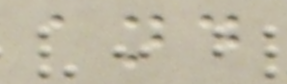and
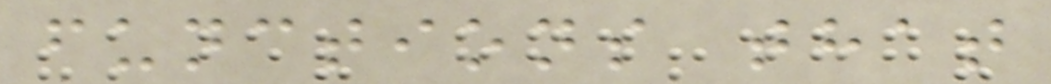functions that
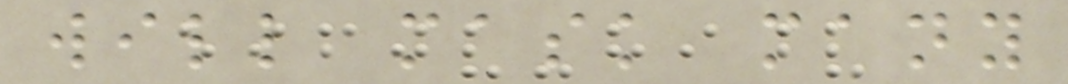will mask many
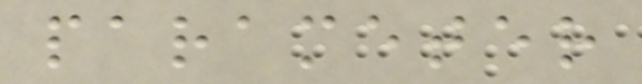parameter
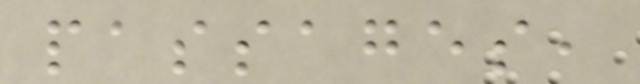passages,
